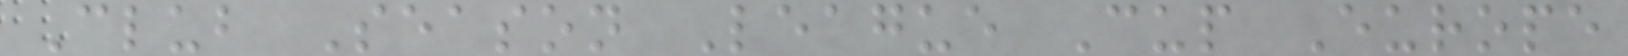Club Season League Cup Europe
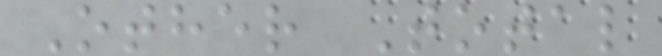Other Total
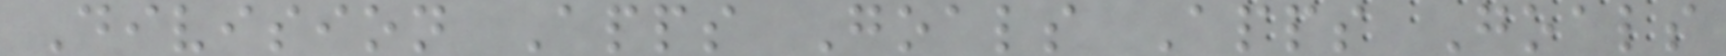Division Apps Goals Apps Goals
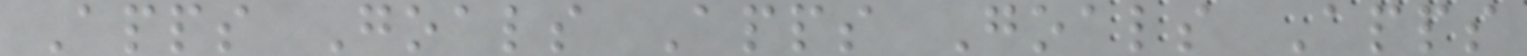Apps Goals Apps Goals Apps
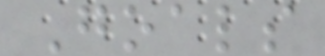Goals
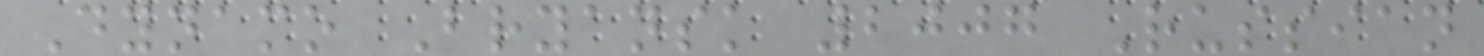Dynamo Bryansk 2007 Russian
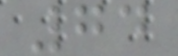74
